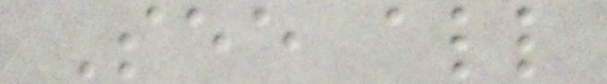See all
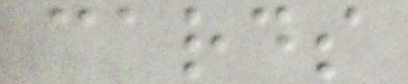cards
